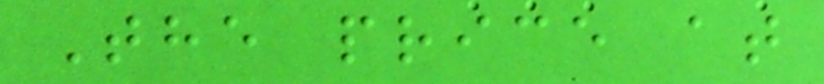The price at
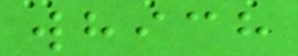which
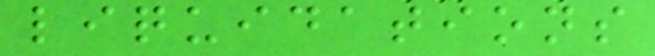liquidations
